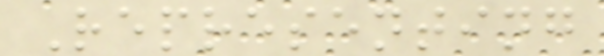Representing
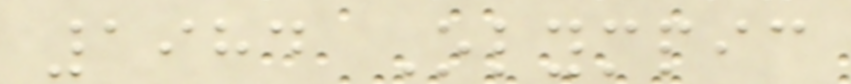1984 Olympic
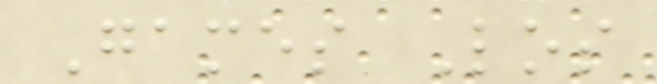Games Los
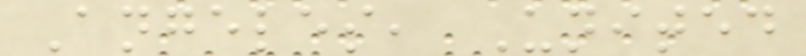Angeles, United
